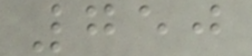750
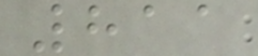811
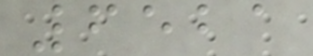6521
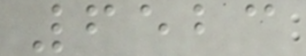6523
